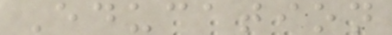Education
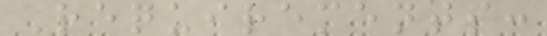Requirements:
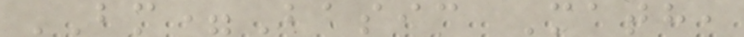BM=Basic Math,
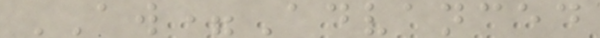AW=Advanced
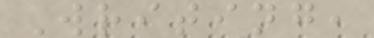Writing,
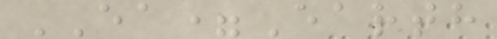EA=Earth
